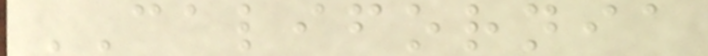CALIFORNIA
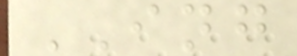ING
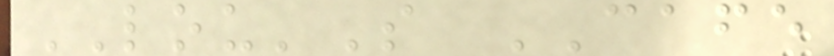LOU'S CAFE
